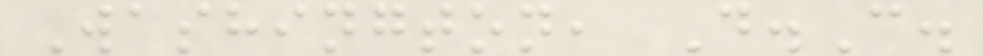Washington, D.C.
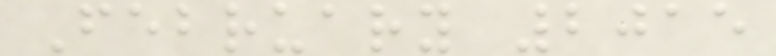February 2015
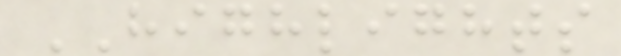HIGHLIGHTS
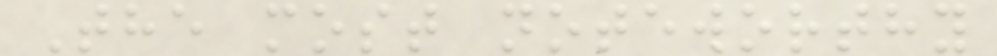The most noteworthy
